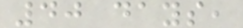40 days,
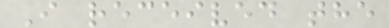I received the
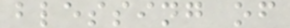blessing of
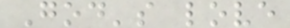God's love
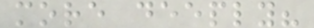more deeply?
